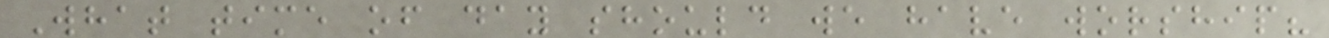What time of day should we have worship?
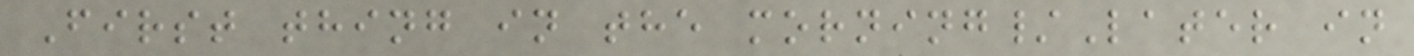First thing in the morning/Later in
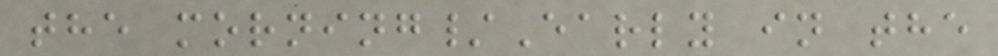the morning/Early in the
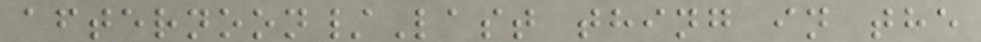afternoon/Last thing in the
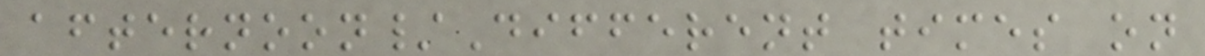afternoon/Different times on
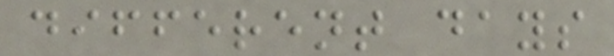different days
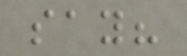say?
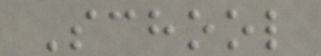School
